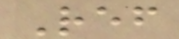Ref
